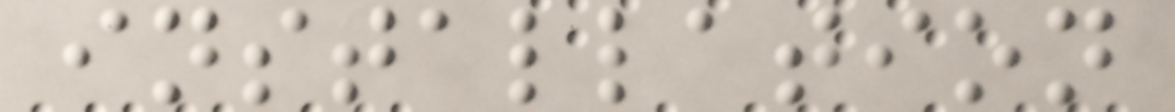installation
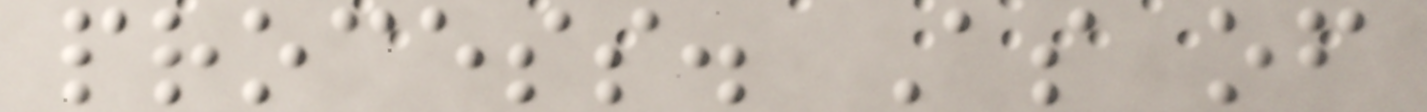process. As of
